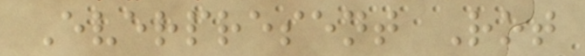Everpresent Rot
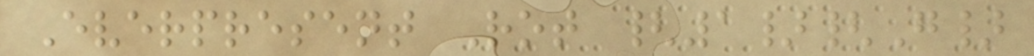Everpresent Rot {1}{G}
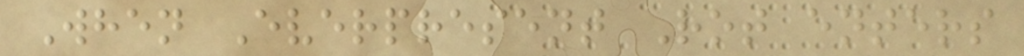When Everpresent Rot enters
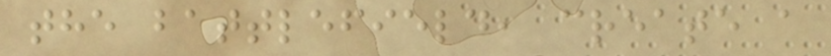the battlefield, create a
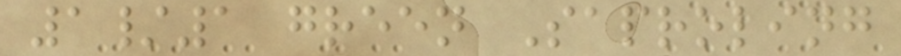1/1 green Saproling
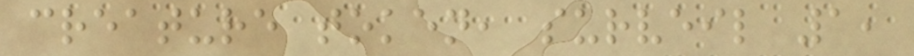creature token, surveil 1,
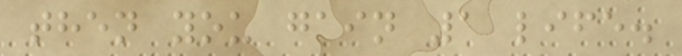then you gain 1 life.
